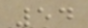54
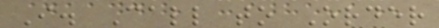I. Call to Order
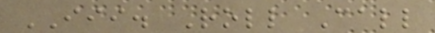III. Roll Call
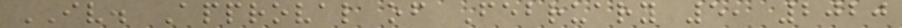IV. Approval of February 5, 2020
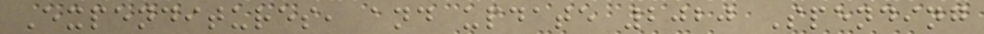Expenditures, and update 2020 Spending
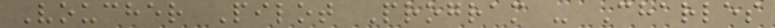Voucher Pilot Program - Charles
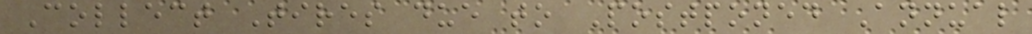Collect Tires due to Postponed Annual
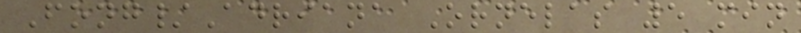Fong/Adriana Ornelas 5 min
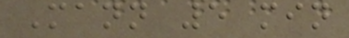Mann 5 min
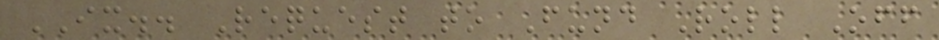IX.. Request to Fund Roll Off
